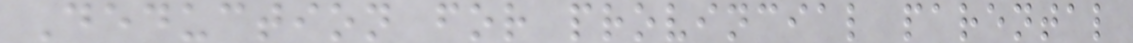Deduction for provincial parental
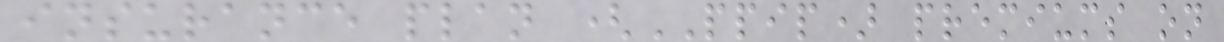insurance plan (PPIP) premiums on
